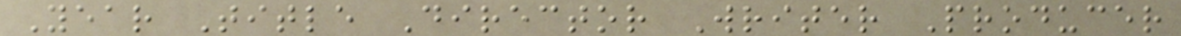Year Title Director Writer Producer
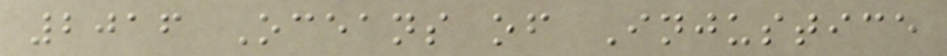2016 Oceans of Injustice
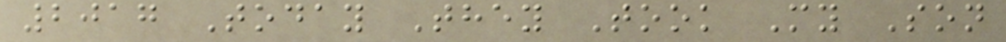2017 Today They Took My Son
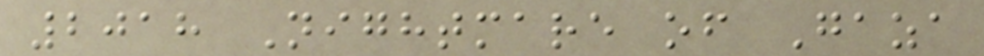2018 Nightmare of Gaza
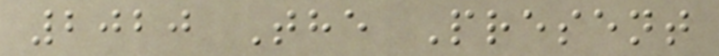2020 The Present
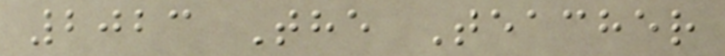2023 The Teacher
